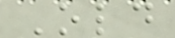Old
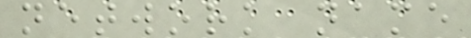network name
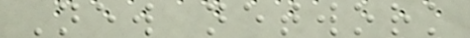New network
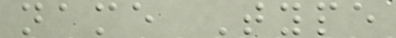name Type
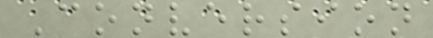Conversion
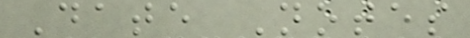Date Notes
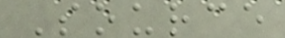Source
